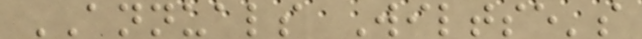ANNUALS Wiltse's
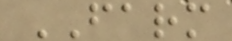FARM
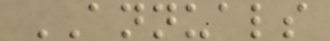ANNUALS
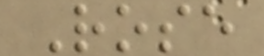Rose
